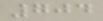704
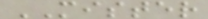MISTER
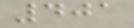401
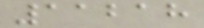11218
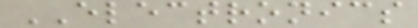ELECTRONICS
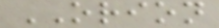ORION
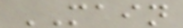MAIN
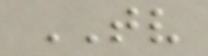TV
